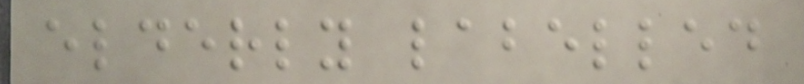elderly labelled
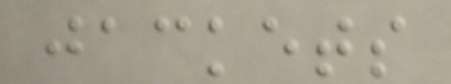jackets
